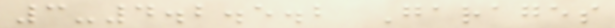3-4.2.5.2 Garages
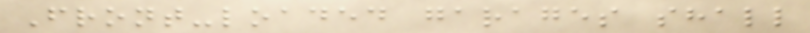Front-loaded garages shall
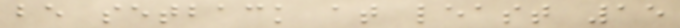be setback at least 15
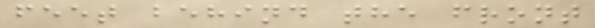feet behind the front
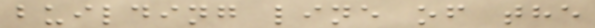building line of the
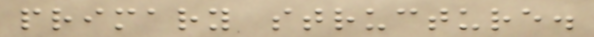primary structure.
